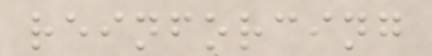reinforcing
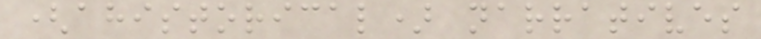(ahistorical) narratives
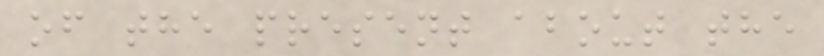of the present about the
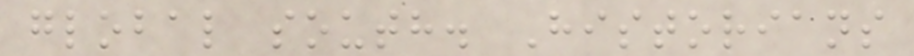global south. Historians
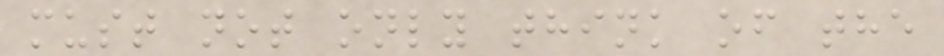must not only think of the
